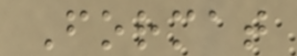Format
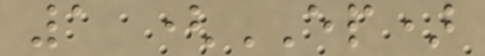1 (EP)
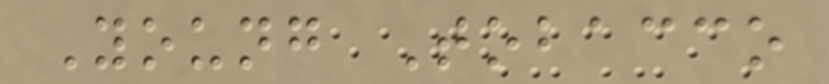Young Tobacco
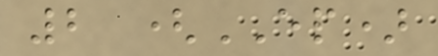2 (EP)
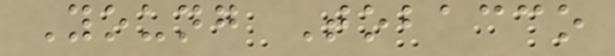Young Tobacco
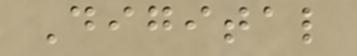Digital
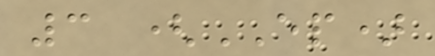3 (EP)
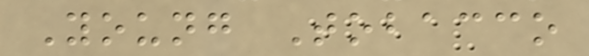Young Tobacco
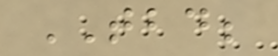TBD;
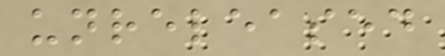unreleased
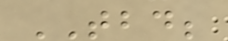TBD;
